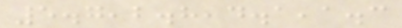5.7,2.8,4.1,1.3
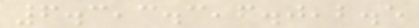6.3,3.3,6.0,2.5
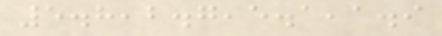5.8,2.7,5.1,1.9
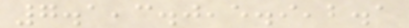7.1,3.0,5.9,2.1
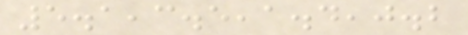5.1,3.5,1.4,0.2
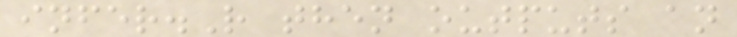infer.R then outputs an
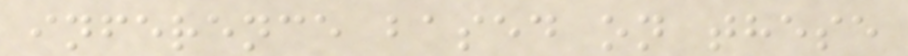inference based on these
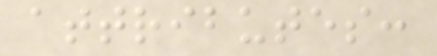attributes:
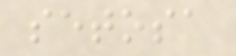setosa
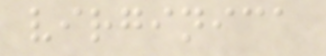virginica
